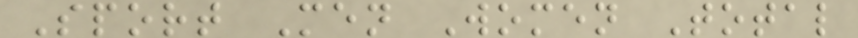Sport Men Women Total
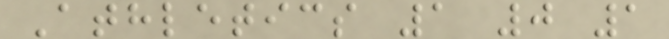Athletics 1 0 1
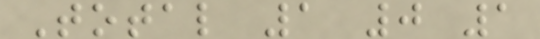Total 1 0 1
